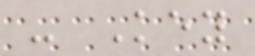- Key
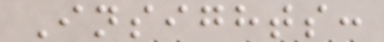Insights:
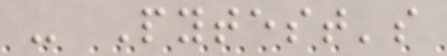- Pytest's
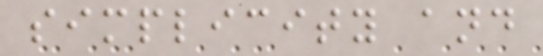simplicity and
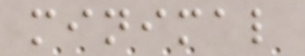minimal
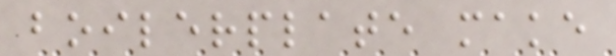boilerplate make
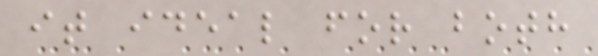it ideal for both
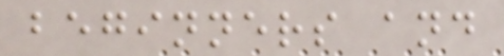beginners and
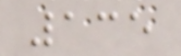135
